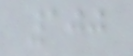100
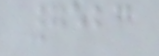7523
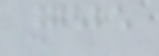7525
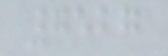7527
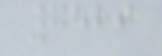7529
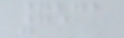7531
